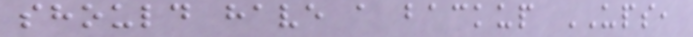should have a backup UPS,
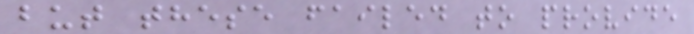but these failed to provide
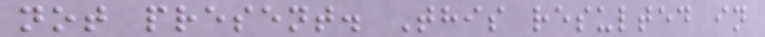not present. This resulted in
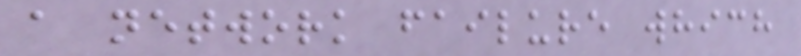a network failure which
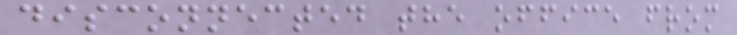disconnected the office from
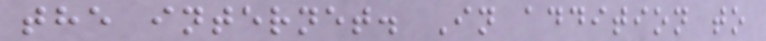the internet. In addition to
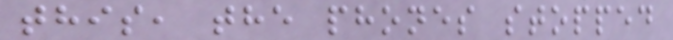this, the phones stopped
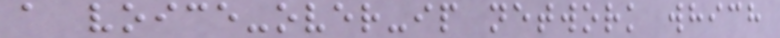a voice-over-ip network which
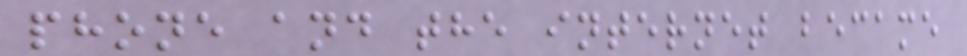phone and the internet became
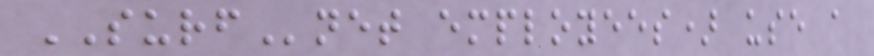SURFnet employees) use a
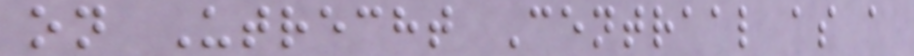on Utrecht Centraal as a
